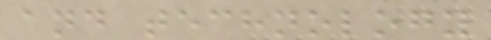and technology
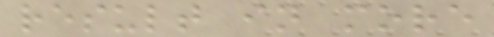result in more
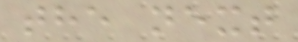the next
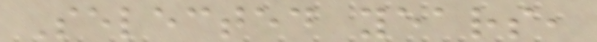Selected years,
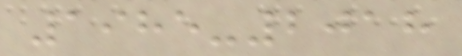1985-2018
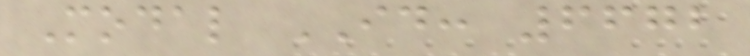Modal ID: 6672
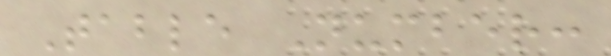Table Number:
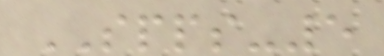SPPS-5
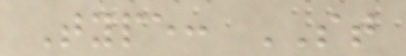Type: ST
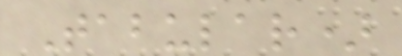Tabular)
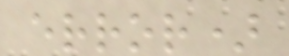error)
